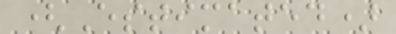(Estimated)
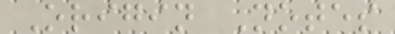Origin Notes
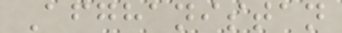Afghanistan
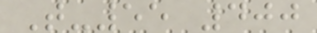T-55 400
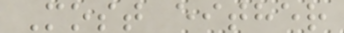Most either
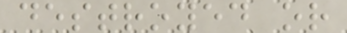destroyed or
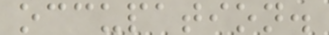occupation.
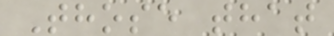Those that
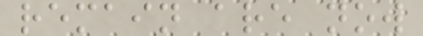remain are now
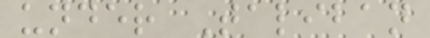under Taliban
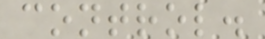control.
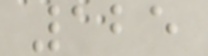125
